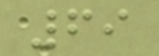69
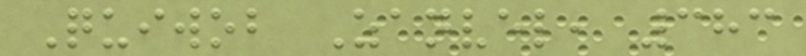Quiwob Zanvel, 383
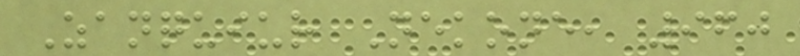Zanquiur Nekone, 960
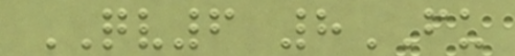QV6 8FU
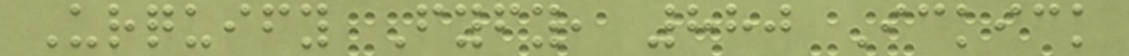Urquify Fyfy, 880 Ickick
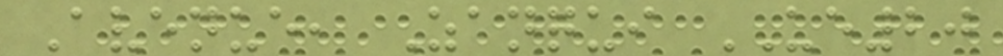Avenue, Zanqui UE20
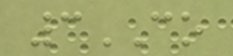3CO
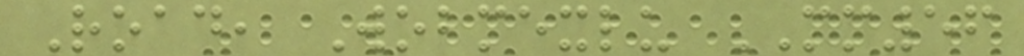Road, Wobmexlu MM56
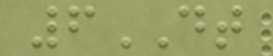6DT
